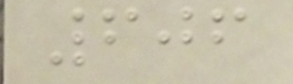606
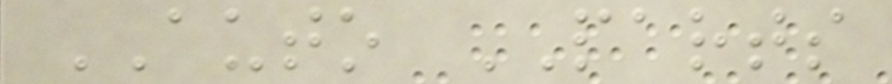AUTO PARTS
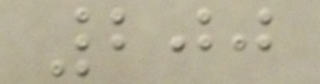200
